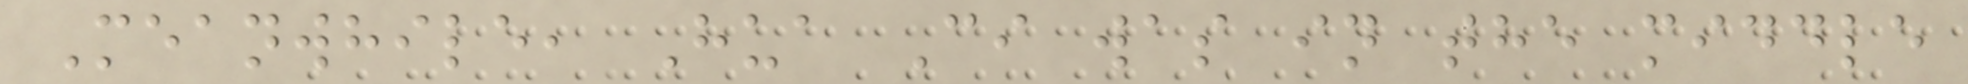Meanwhile, Hua Ci was in the middle
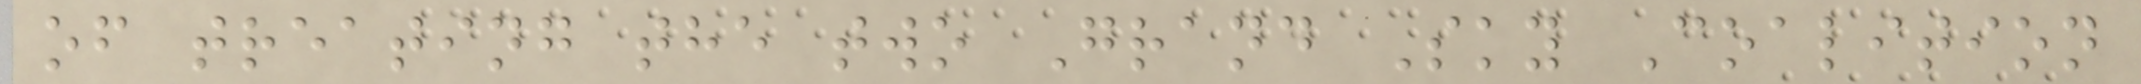of treating the two Grand Sky Coalition
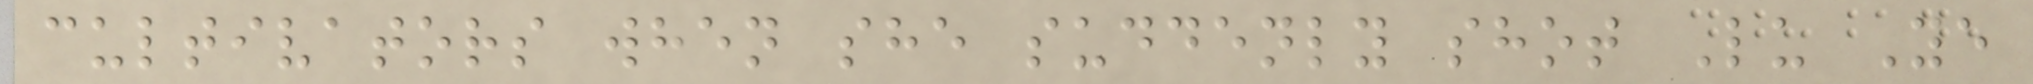cultivators when she suddenly shot Lu Ye
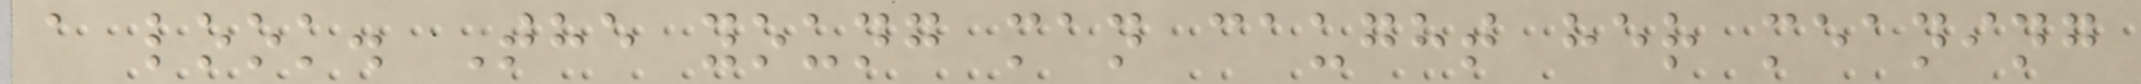a look. The young man caught her meaning
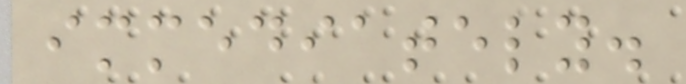immediately.
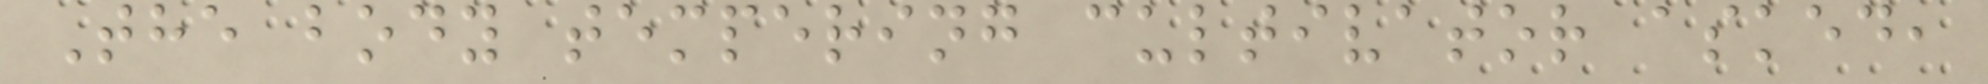The body tempering cultivator asked,
